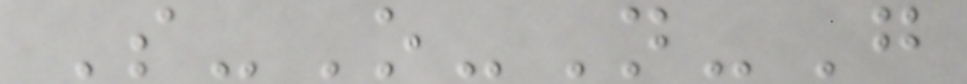S-O-N-G
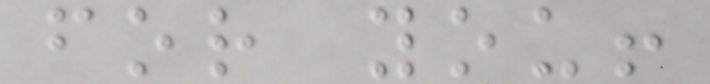for you!
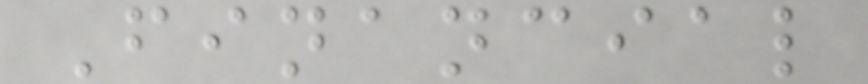Financial
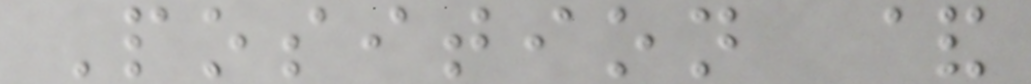Position &
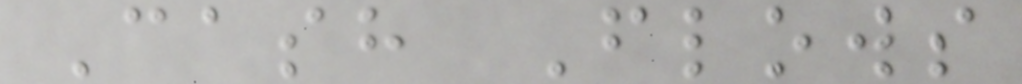Cash Flows
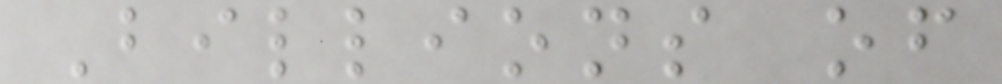Billions of
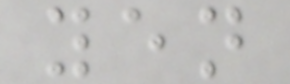yen
